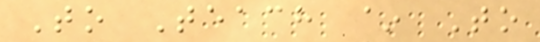To Teach ~ To
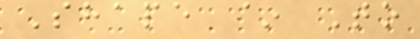Shape ~ To
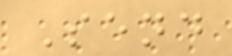Send
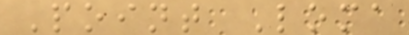Point Loma
